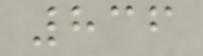836
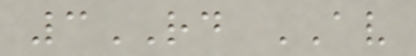3RD AV
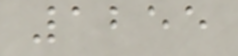1255
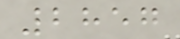2857
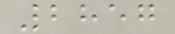2857
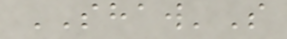SHAW'S
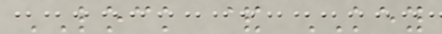LOCK & KEY
